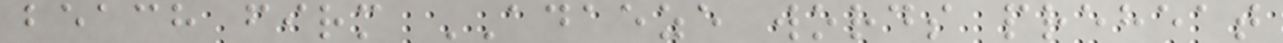beach firm ADAEZE words preheat
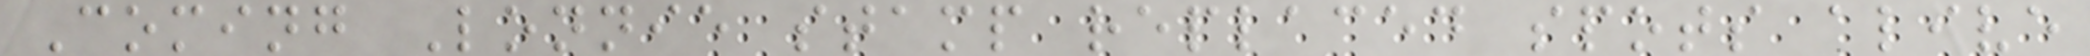Coming Lonnie stamp replaced spots alive
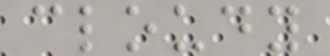cloudy
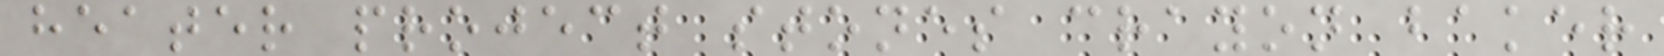heater project stones crayon baker
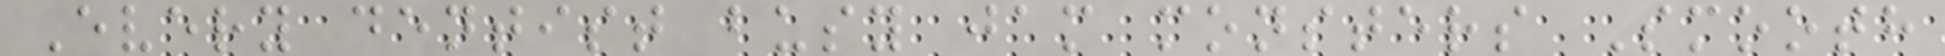Every dentist busy jam monsters Smooth
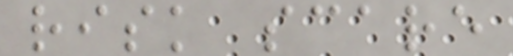risk scare
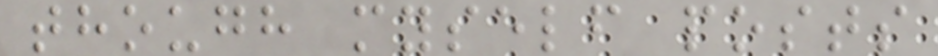though myself posts
